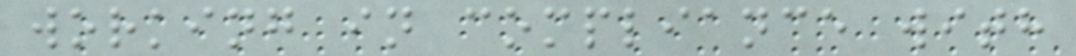working in compliance with
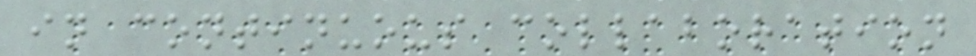in continuous collaboration
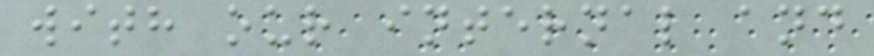with our internal and
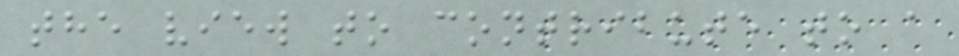the view to contribute to a
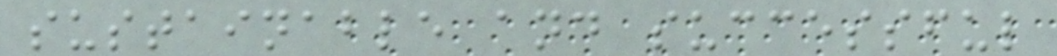sustainable and successful
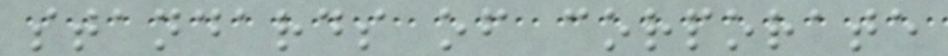standards of corporate
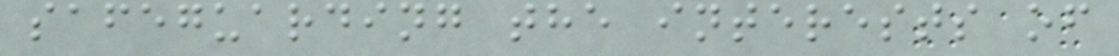safeguarding the interests of
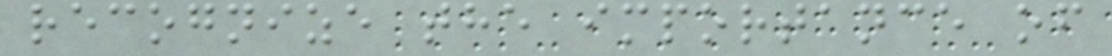recognize the importance of
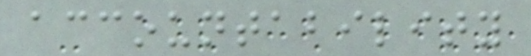accountability
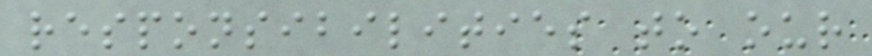responsibilities to our
